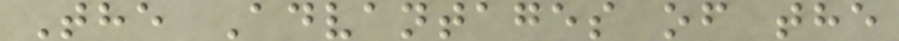The Advantages of the
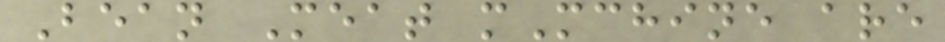Bean Meat mMchine are
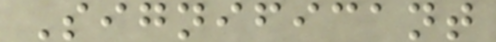Significant
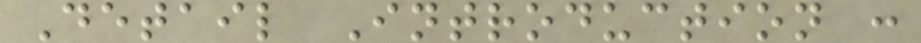Detail Introduction :
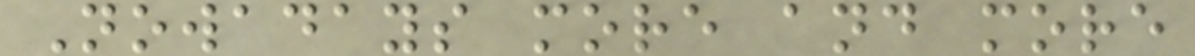Nowadays more and more
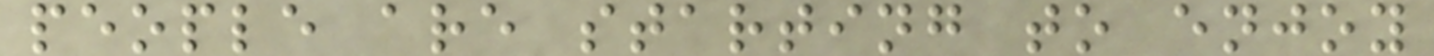people are starting to enjoy
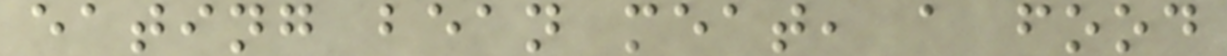eating bean meat, a food
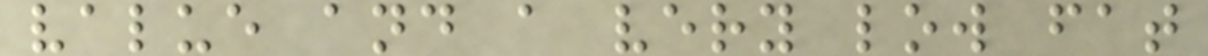value and a very low fat
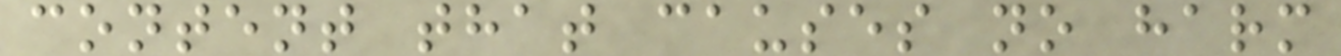content that causes no harm
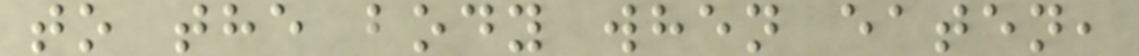to the body when eaten,
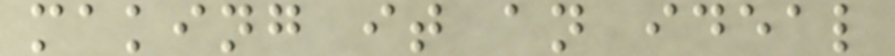making it an ideal
